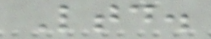Ltd.
